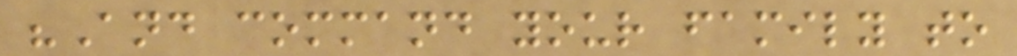"And command your family to
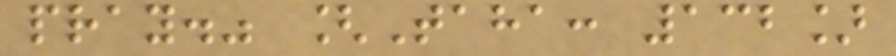pray." [Taha: 132]
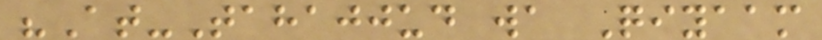"At-Tahajjud wa Qiyaam
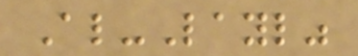Al-Layl"
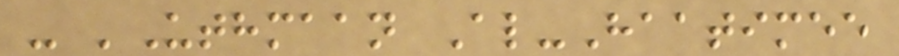- 'Uthmaan Al-Haatimee
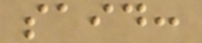said:
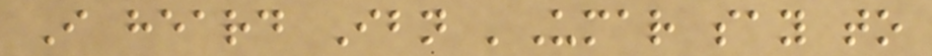I heard Ibn 'Umar say to
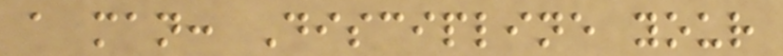a man: Discipline your
